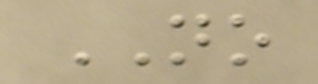NO
